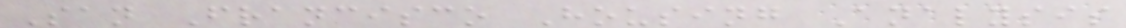San Francisco Housing Analysis
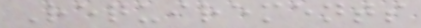Requirements
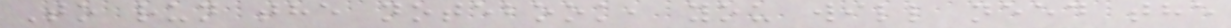To run the notebook, you will need the
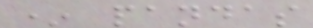* pandas
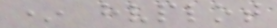* hvplot
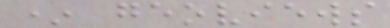* geoviews
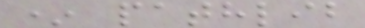* pathlib
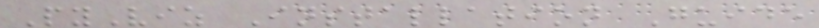PyViz Installation Guide
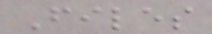Files
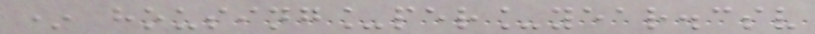* housing_per_year.csv
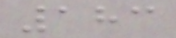183
